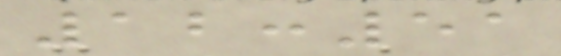12:51
